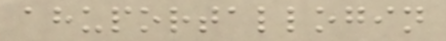ahuportallogin
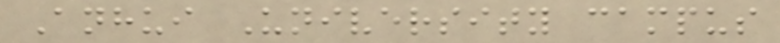Anhui University campus
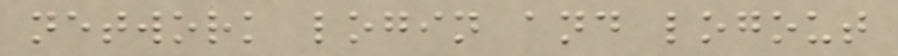network login and logout
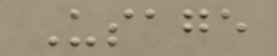Usage
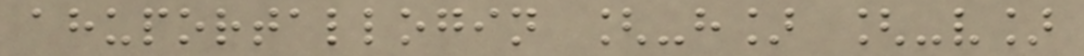ahuportallogin [-h] [-v]
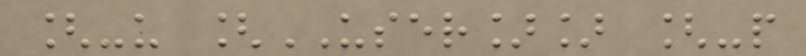[-u [USER]] [-p
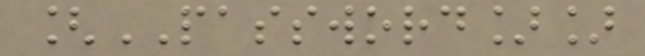[PASSWORD]]
